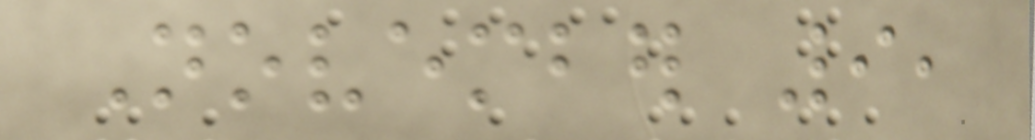November 9,
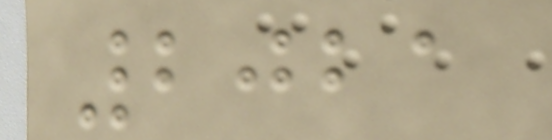2021
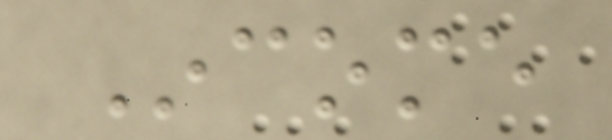Income
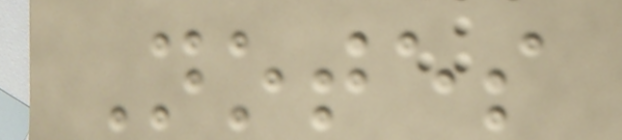Notes
